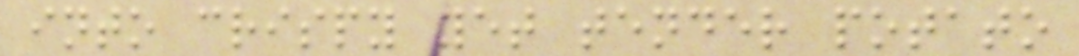into crispy yet tender potato
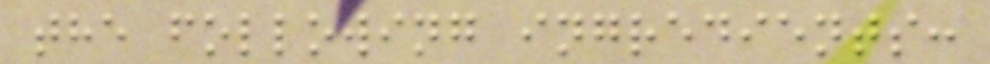the following ingredients:
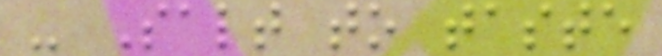- Salt to taste
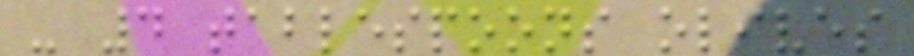- 4 tablespoons olives
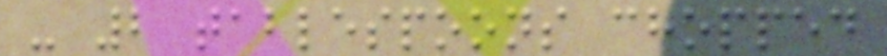- 2 tablespoons chopped
